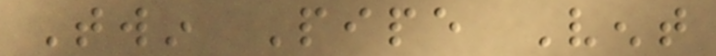Twin Pipe Vent
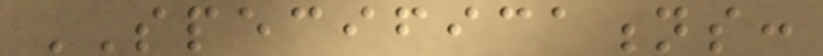SPECIFICATIONS:
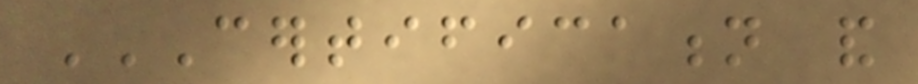CERTIFICATION AND
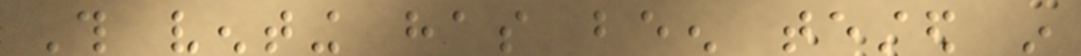This venting has been tested in
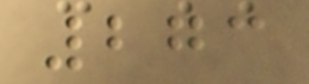273
